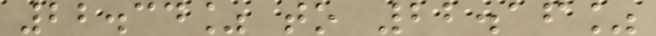22.34% to 22.16%
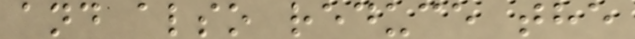and also reduce the
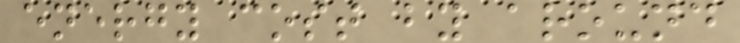energy cost by around
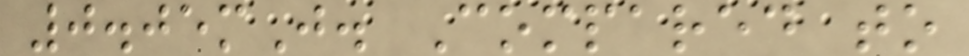0.05mJ. Compared to
